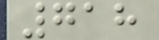718
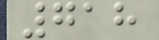718
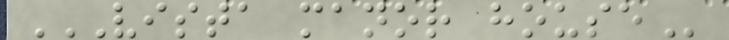VISTA MANOR HOUSE
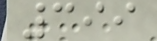399
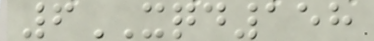6XQD158
